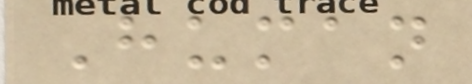Human
